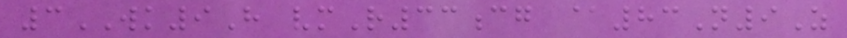3WK9H vmR33cg @83N9Z
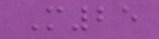M25
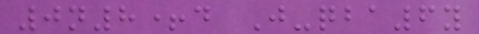0n8+d J-qba6y
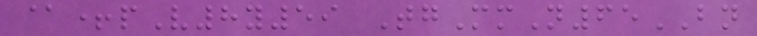@+pV8y59 TgMmN65BN
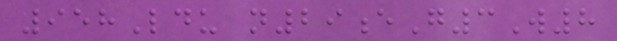958Ldu n29eG3W8
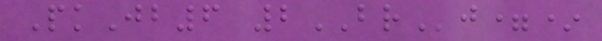PkJb6 2BRj=*
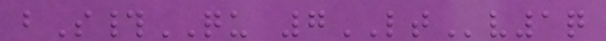bS#QU 7LTv1q
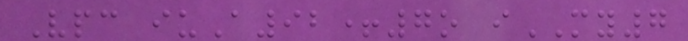Vpc iuA92+7o iMY7
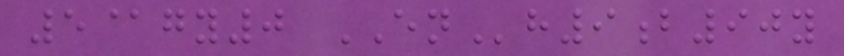5@gy0 ENh9b90y
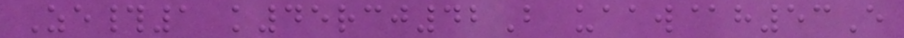Ze#1 k45rcj42B uaaw@h53E
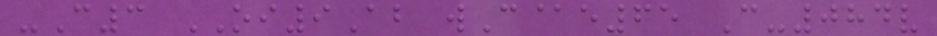-C3 OI9Ab wC@e65 C-084v
